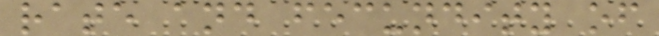rate and fecundity of
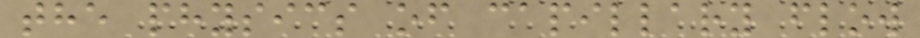the physics of capillary flow
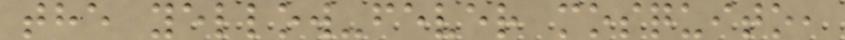the yellow-fever mosquito,
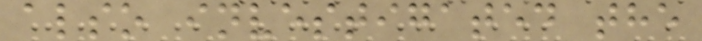also investigated the
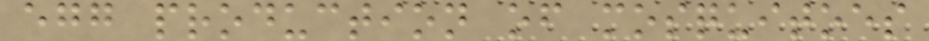egg production of mosquitoes
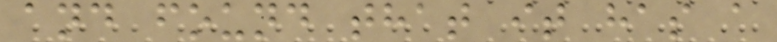and found that it has a
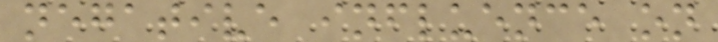negative influence on
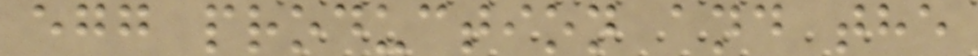egg production and the
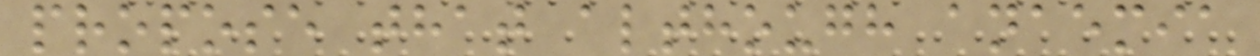propose that although anaemia
